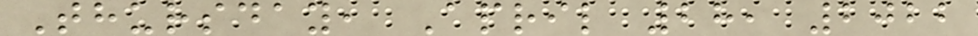Thursday, April 28, 2022
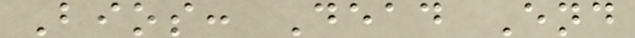Bios: Dead End
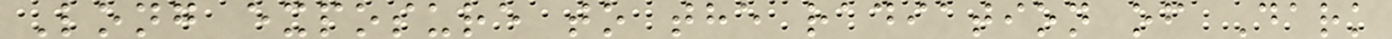Long exposure to the radiation of Dark
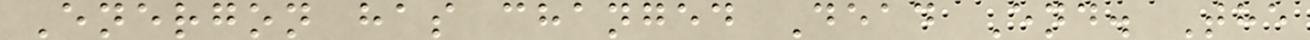Energon has changed Dead End. The
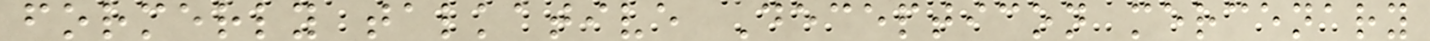formerly talkative Decepticon mercenary
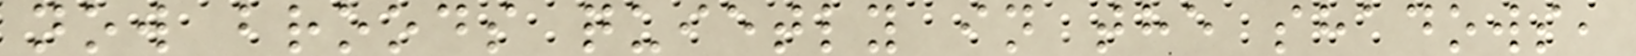now broods quietly in the shadows,
